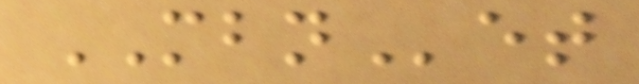MBNet
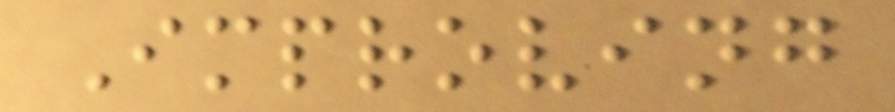Improving
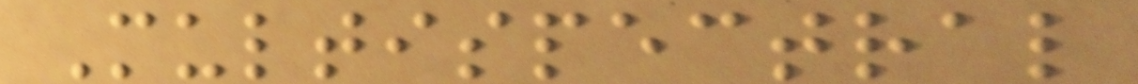Multispectral
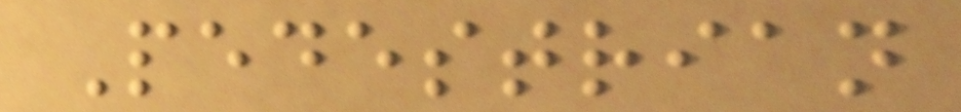Pedestrian
